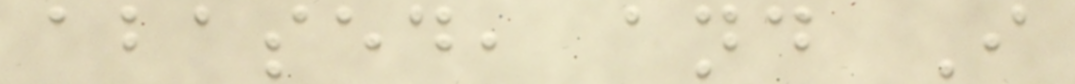abased, and I
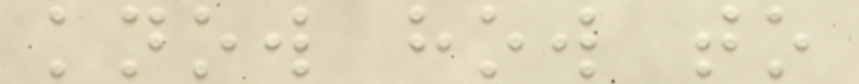know how to
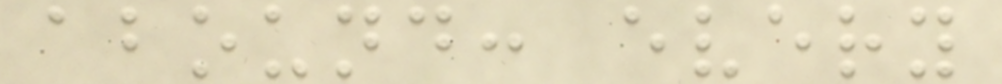abound: every
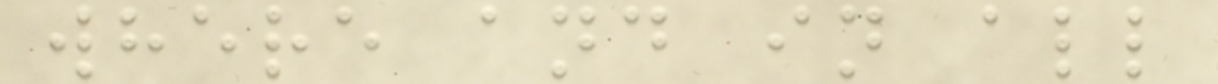where and in all
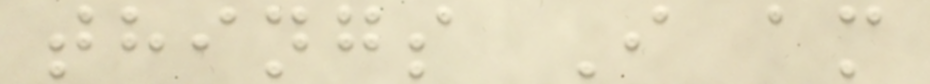things I am
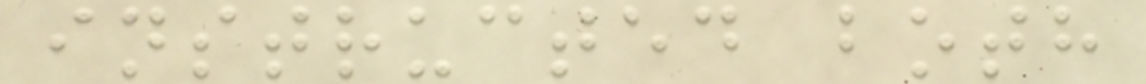instructed both
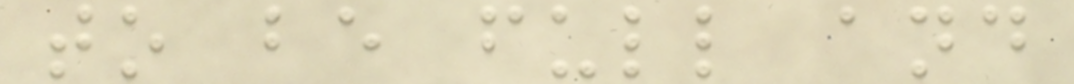to be full and
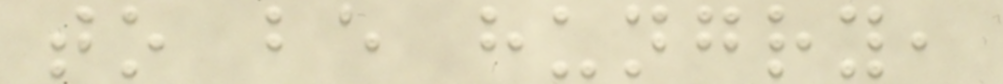to be hungry,
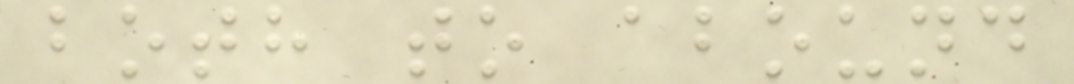both to abound
